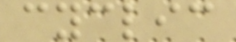cyclic
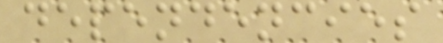dependencies
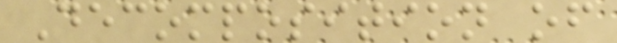Decomposition of
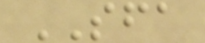SFA
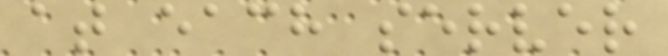at each server
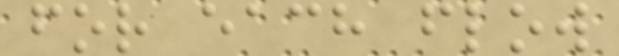for each flow
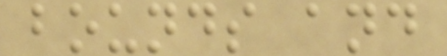bounds and
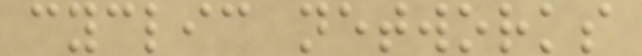cyclic networks
